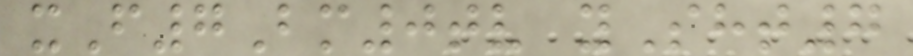xF7Bm0tv ySht7
